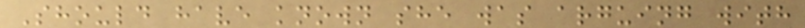Should have known she was arguing with
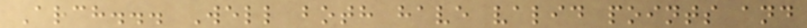Arch... Well both have valid points and
